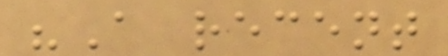"A recent
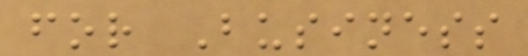for Business
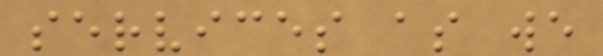services as we
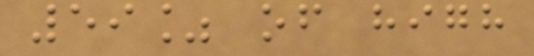59% of high
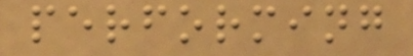performing
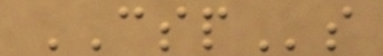CSPs
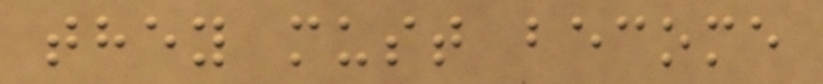they must become
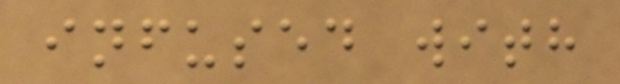infused with
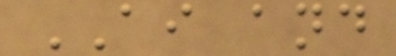AI and
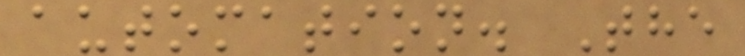automation. The
